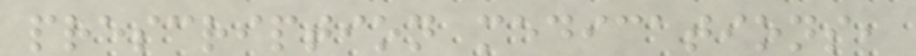prescription medications,
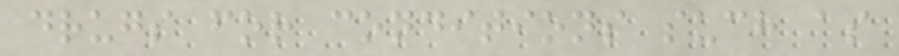drugs for conditions such as
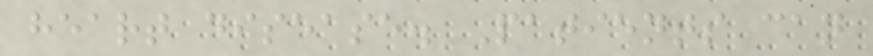heart disease. Patients can
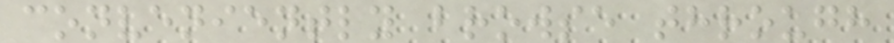conveniently browse through
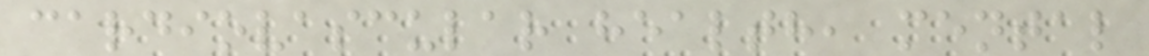cardiovascular health, mental
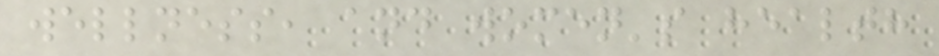wellness, and women's health
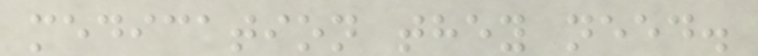medication they need.
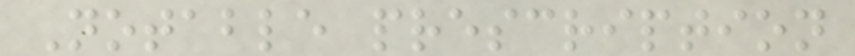Notable prescription
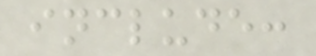include:
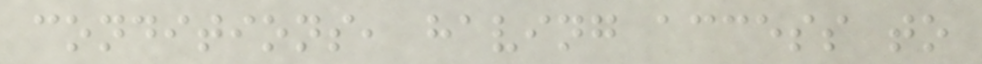conditions, having access to
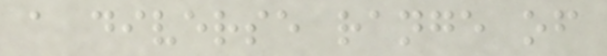a diverse range of
